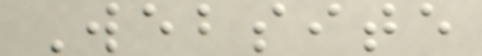Website
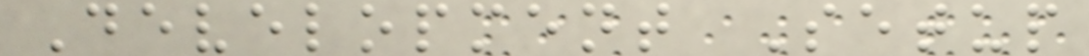Development Setup
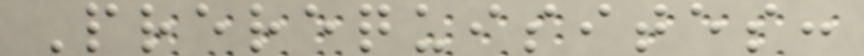Prerequisites:
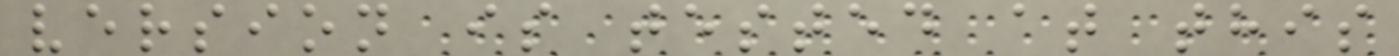version is tested at this
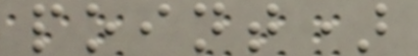point)
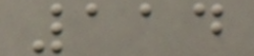114
